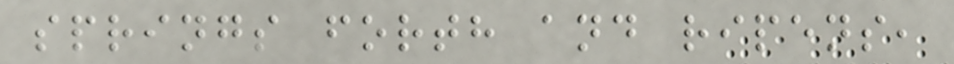springs forth and ripens,
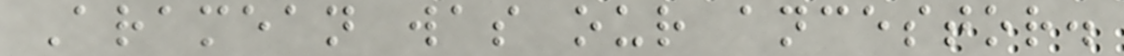Aramean was our ancestor.
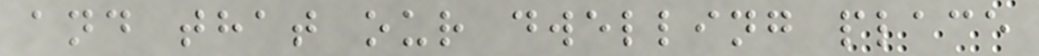and that our dwelling place
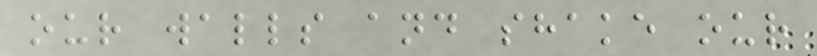our walls and shake our
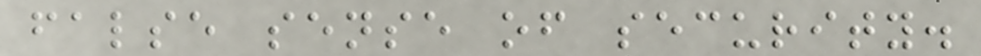false sense of security.
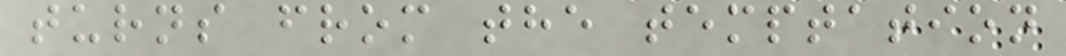turns from the temptation
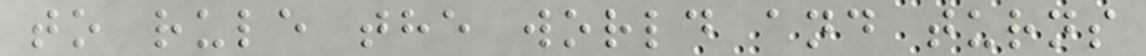to rule the world and turns
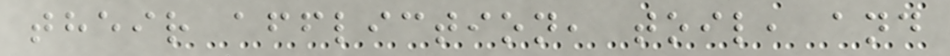their affliction, toil, and
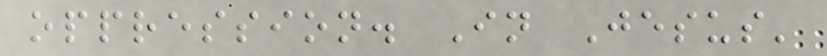oppression. In Jesus'
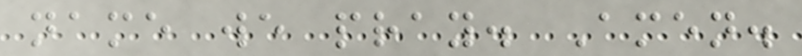name we pray. Amen.
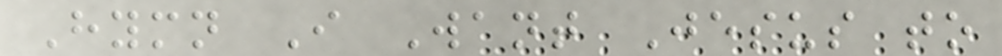Hymn I Want Jesus to
